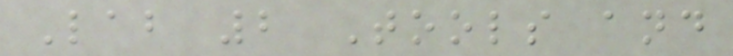Lab 2 Tools and
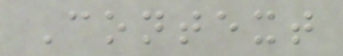Context
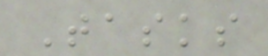Tasks
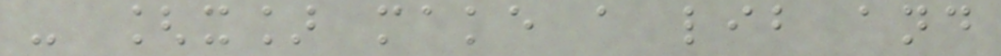- [x] make a lib and
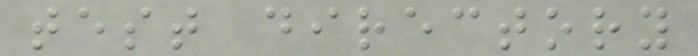test directory
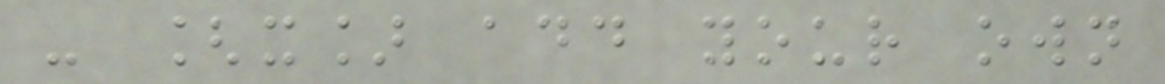- [x] add your own
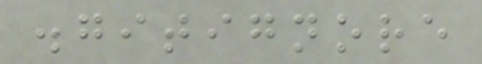.gitignore
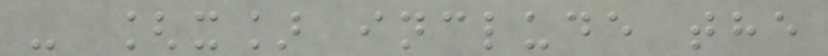- [x] include the
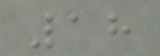18
